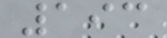193
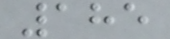185
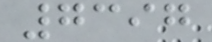7397
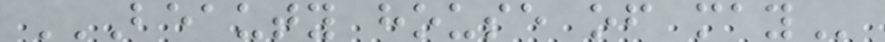BEAUTY HOUSE OF MAY
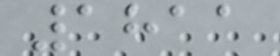1811
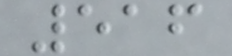516
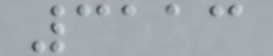3113
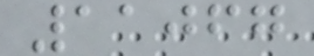11067
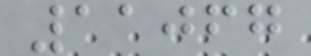11067
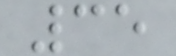35
